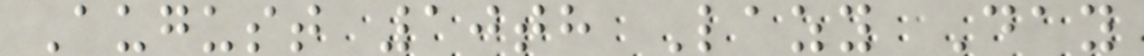August 10th Lazy Day
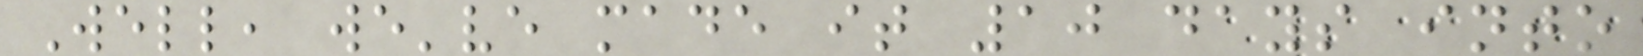Well, we've made it 10 days into
